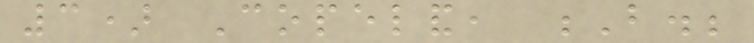3) Copeland, B.;
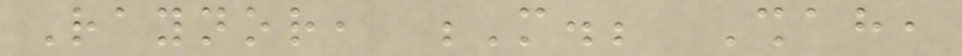Raynor, M.; Shah,
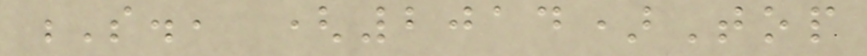S., (2014)Top
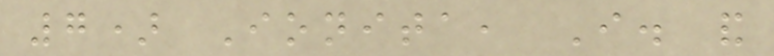7) Ionita, I. and
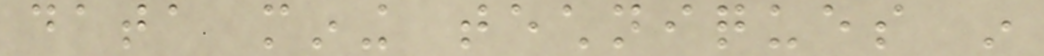data mining techniques in
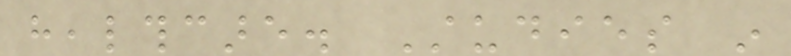healthcare. Studies in
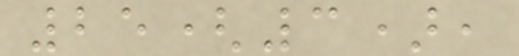25(3),
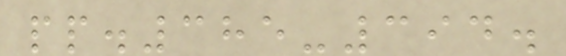pp.385-394.
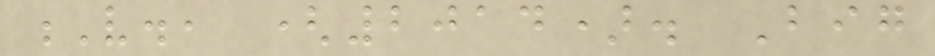V., (2014). Big
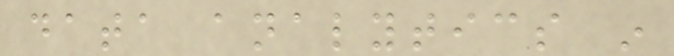data analytics in
